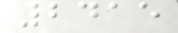2415
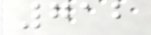712
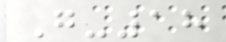G-18
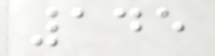145
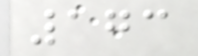173
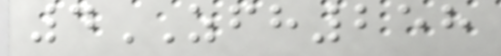4ZFH258
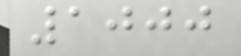1000
